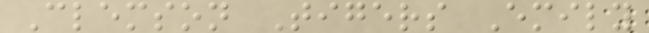Clemson Tigers Emily
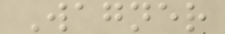Wagner
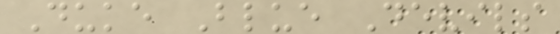Duke Blue Devils
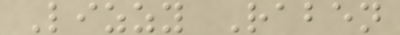Lizzy Raben
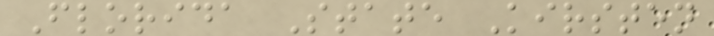Florida State Kirsten
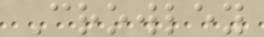Crowley
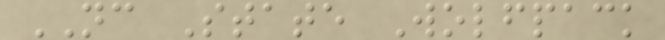NC State Wolfpack
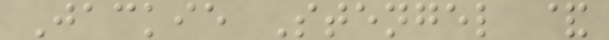Jackie Stengel &
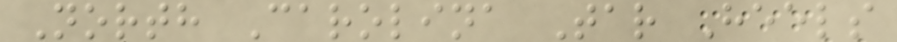North Carolina Tar Heels
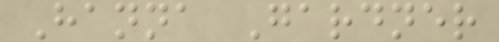Hanna Gardner
